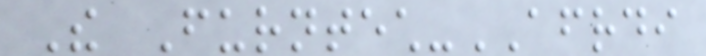The Furntech-AFRDI
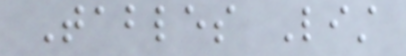Tables List
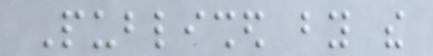Published by the
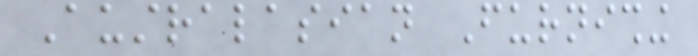Australasian Furnishing
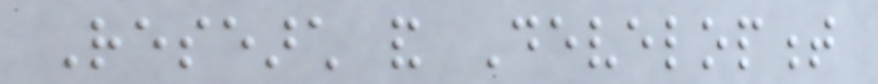Research and Development
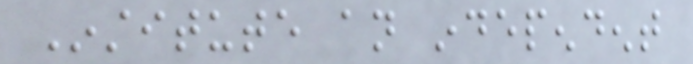Institute an independent
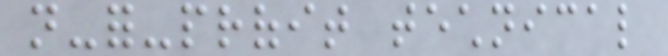not-for-profit technical
